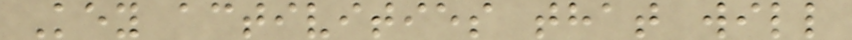Key activities that will
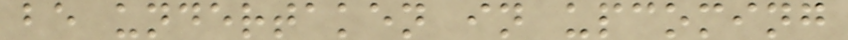be undertaken in upcoming
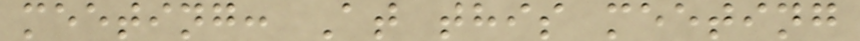meeting: At this meeting
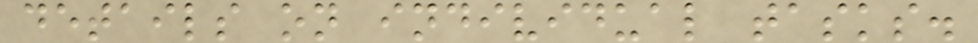details on individual tasks.
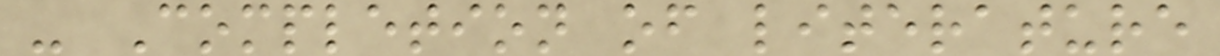- Completion of literature
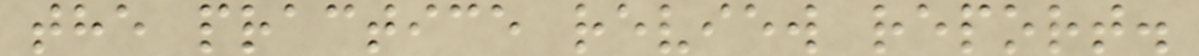the practice review report.
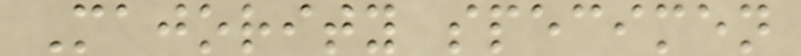Majority specimen
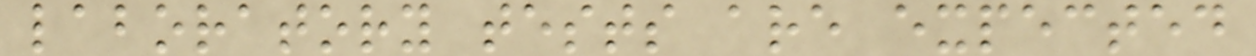laboratory tests are expected
